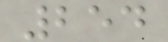254
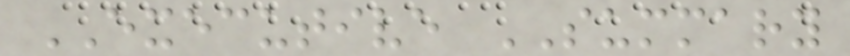EXECUTIVE SUMMARY
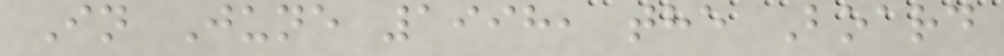In June 1998, the Board
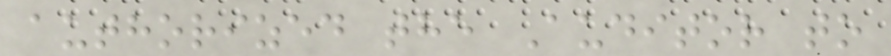authorized the Auditor to
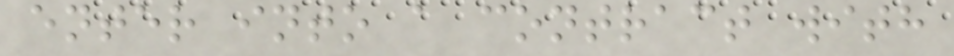enter into a contract with
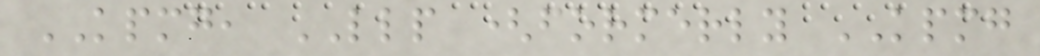KPMG, LLP (formerly KPMG
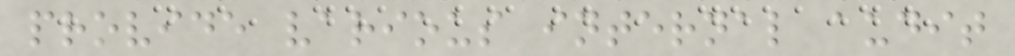provide various internal audit
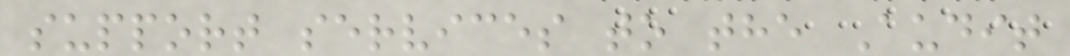support services to the Audit
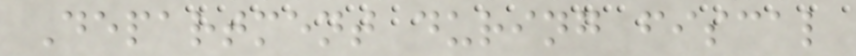Department during fiscal
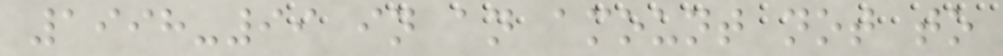1998-99 in an amount not to
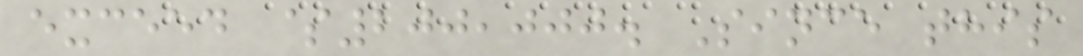exceed $200,000. Since this
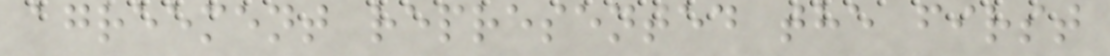agreement represented the first
